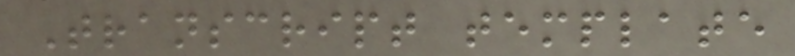Transcript template
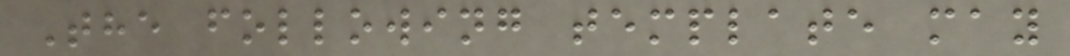The following template may
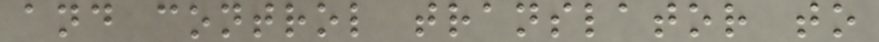and control translator to
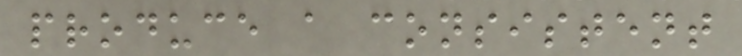produce a consistent
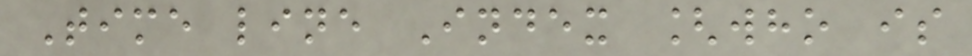Time line Index [who is
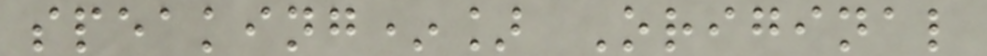speaking*] Original
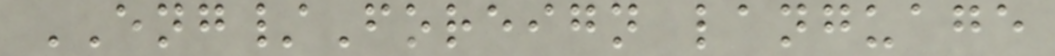ENG/Foreign language
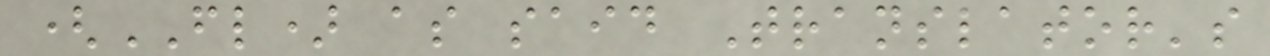(FL) as said Translator's
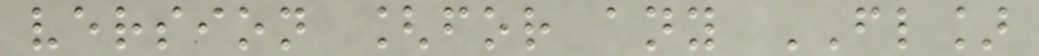version [for any FL]
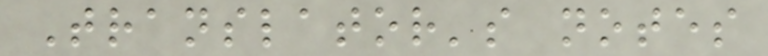Translator's notes
